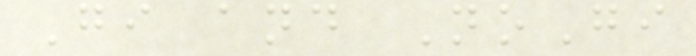Gi and NoGi
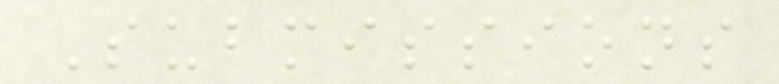Submissions
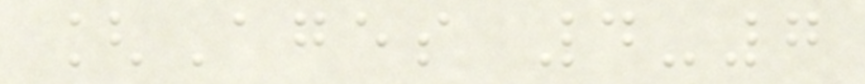[Ages 4-7
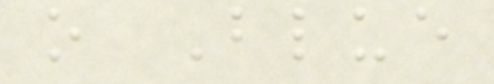o Blue
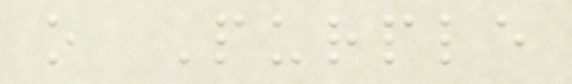o Purple
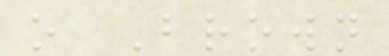o Brown
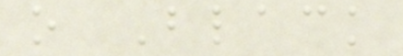o Black
